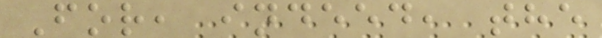For, indeed, the
